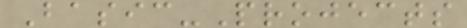Basic-Projects
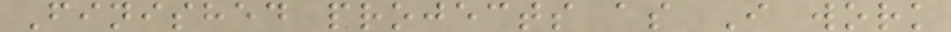Finished projects as I work
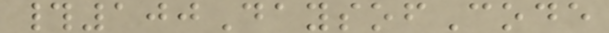#100DaysofCode
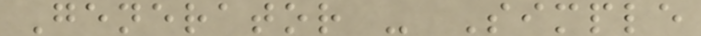Generator - Simple
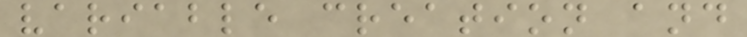variable creation and
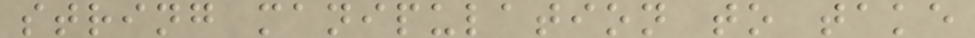string manipulation to take
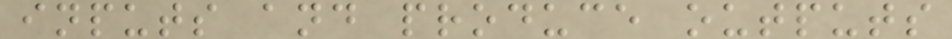inputs and produce outputs
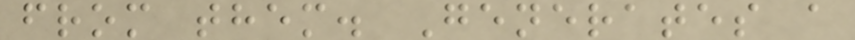from them. Generates a
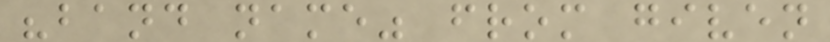"band name" from given
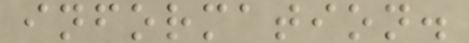information.
